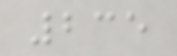235
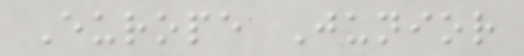Europe Junior
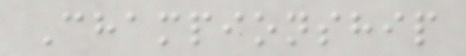Championship
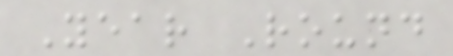Year Round
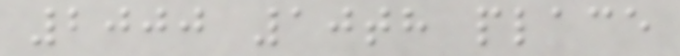2000 10th place
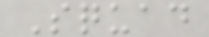Squad
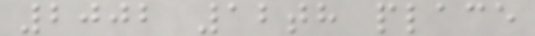2002 12th place
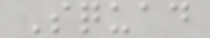Squad
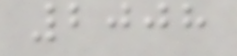2008
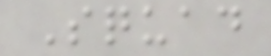Squad
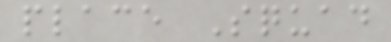place Squad
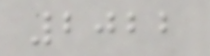2022
